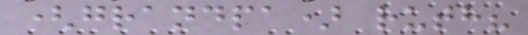(grandpa) ruth?
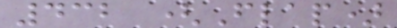432 (Flap)
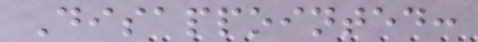Disappointed:
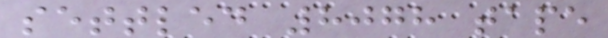settled 8078 tape
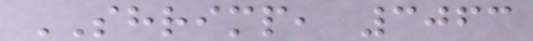SHRIMP, 3063
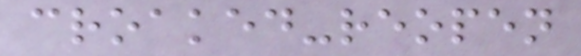croaked-reopen
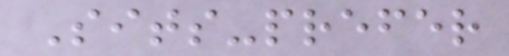Sits-prefer
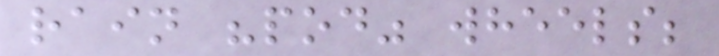rain "pod" wheels;
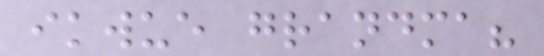ikwue grandma?
